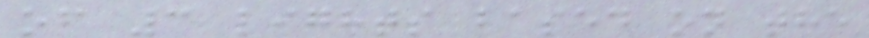of 3 lights based on the
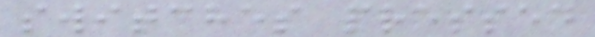switches pressed
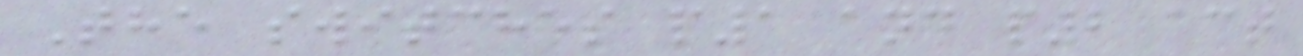The switches p1 and p2 act
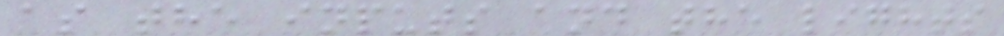as the inputs and the lights
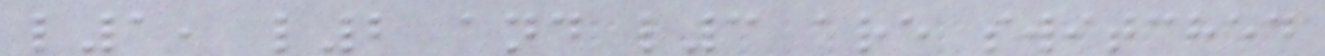l1, l2 and l3 are switched
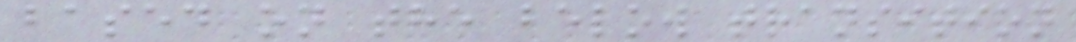based on the below transition
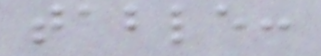table:
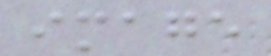image
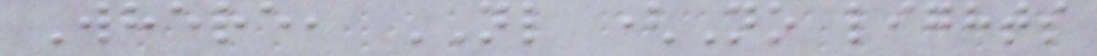Where, NL (No lights
